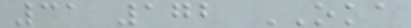31 172 OKA
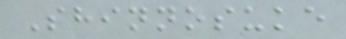Shinnosuke
